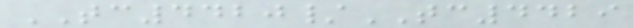TC4420/TC4429
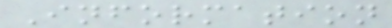Information
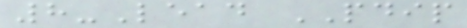8-Lead PDIP
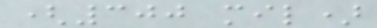(300 mil)
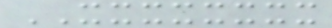XXXXXXXX
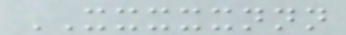XXXXXNNN
